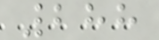288
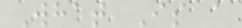What Is a
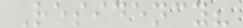Residency?
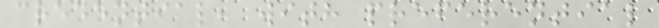credential, with preferential
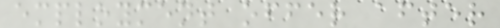employment offer after
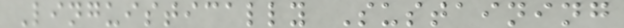Linguistically Sustaining
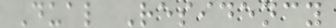Dual Residency
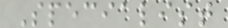Specialist
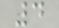4
